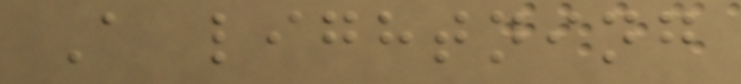A lightning
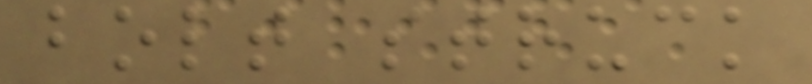bolt struck
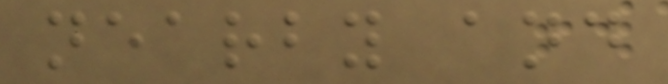nearby and
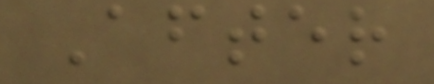After
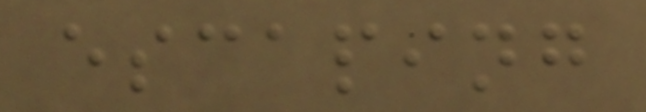escaping
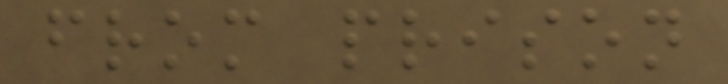from prison
